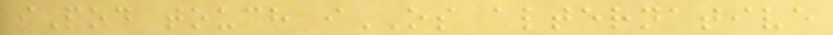iPod touch iOS alternative
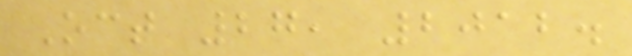Oct 27, 2012.
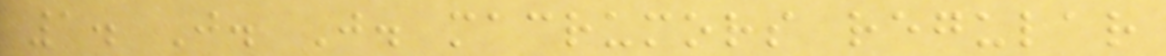1. J. J. macrumors regular
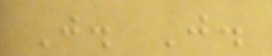J. J.
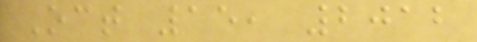Oct 15, 2012
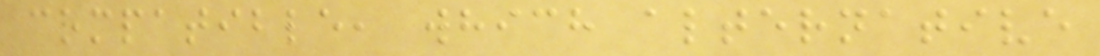compatible, which alternative
